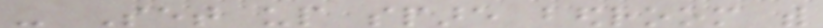- Set up spare bedroom with
